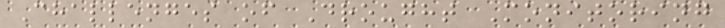Challenges of Drought Monitoring
